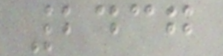2437
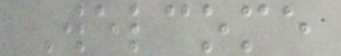Welcome
